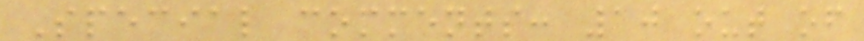Special comments: 10 out of
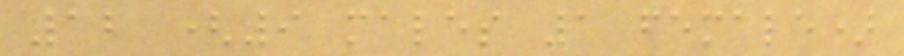12 (9 males 1 female)
